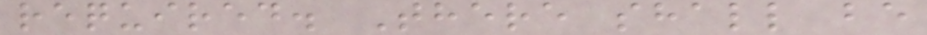required. There shall be
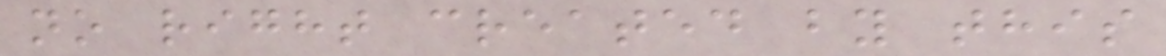no right created by this
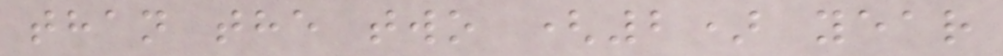than the two (2) year
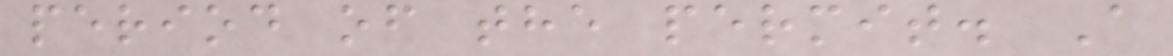period of the permit. A
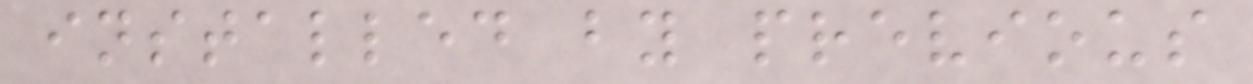installed by previous
